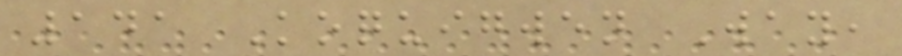141 Koquigwen Way,
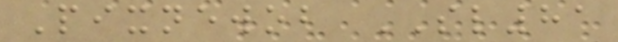Pixnewob SL81
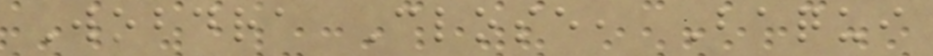Wobdra Close, Baqui
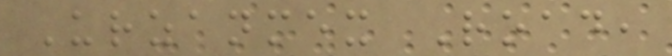Urzanmex Road,
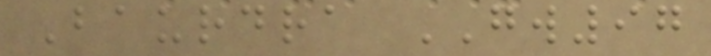Baurdra GW97
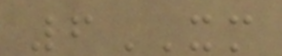6XM
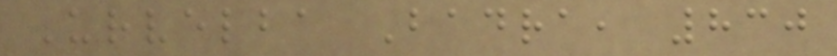Urvelba Badra, 830
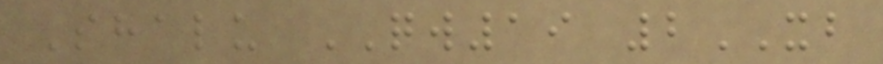Shalu QW19 2XB
